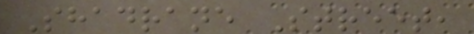Shadrane Street,
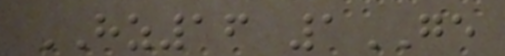HZ16 1GE
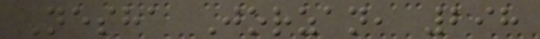Nesha Jorzan, 298
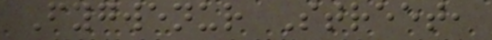Fygwenur Street,
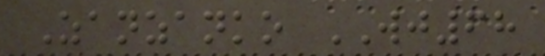Zanzanko WJ68
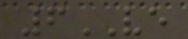6VE
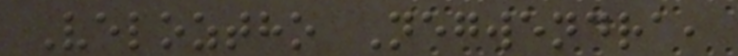Veloztho Negwendra,
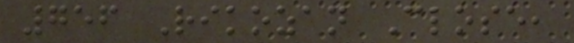756 Rikozan Close,
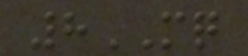8MQ
